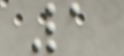1
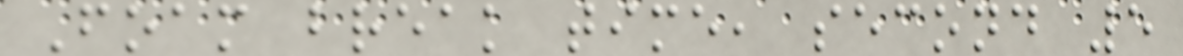Foam break time, second 5
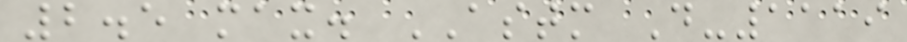2.5 max. ASTM D-1119
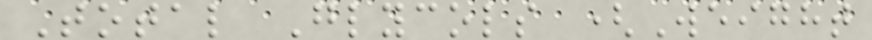Total Glycols (Weight
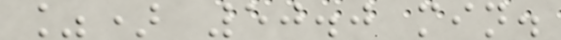%) 50.0 min.
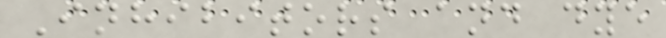Inhibitors and dye
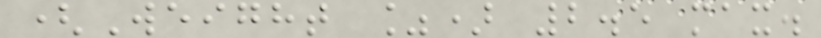(Weight %) 2.5 max.
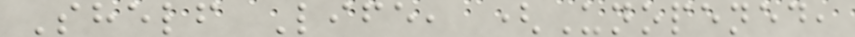Shelf Life, (Unopened,
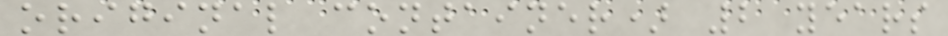original container) 2 years
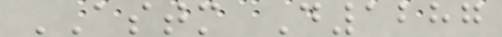ASTM D1287
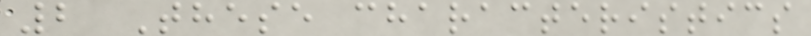2 These characteristics
